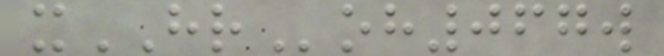xHRoh067w
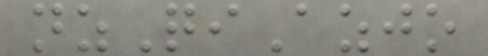nzQiAzjo
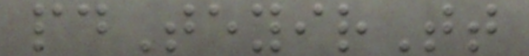pdTeyirTt
